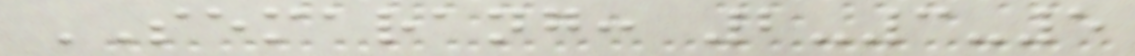SEMARANG: 2-3-5
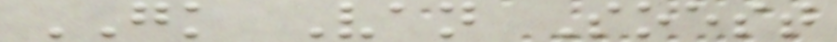GK Van Soest
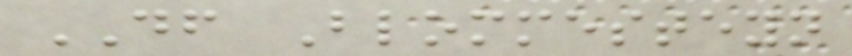DF Blommesteyn
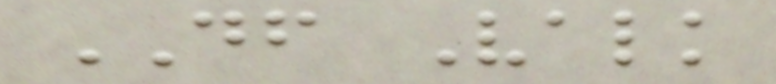DF Valk
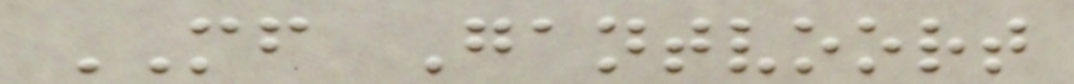MF Gantvoort
